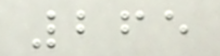265
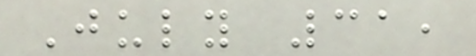July 31,
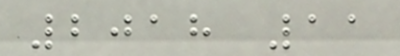2018 11
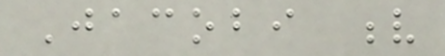Jacobi v
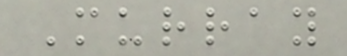Murray
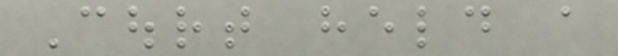Court held a
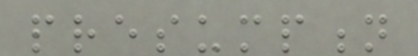presumption
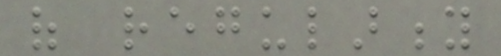of regularity
